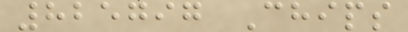825797 Chips
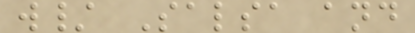w/ Salsa and
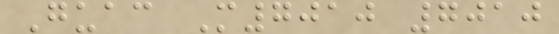Guac M7010 7010
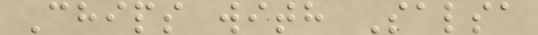Chips with Salsa
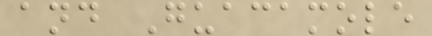and Guacamole
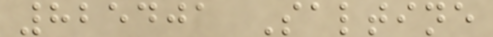825401 Saltine
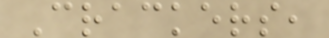Crackers,
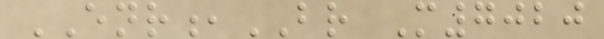ENR,BR M7020
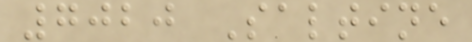7020 Saltine
